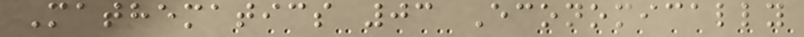Mathematics 03 Economically
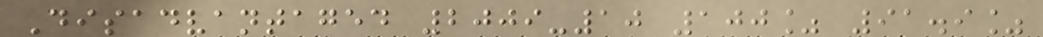Disadvantaged 2009-10 100% 91.9%
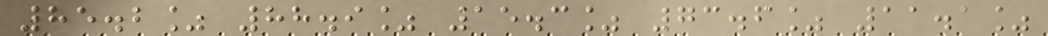85.2% 88.9% 15.3% 73.6% 11.1%
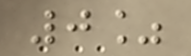0%
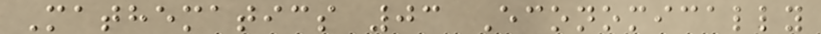Mathematics 03 Economically
